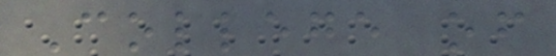College of
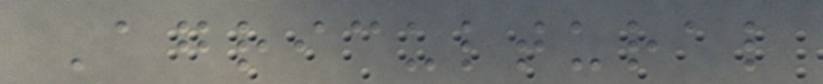Agricultural
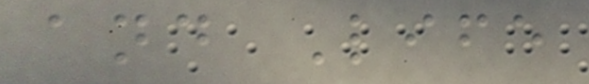and Life
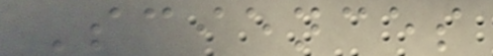Sciences
